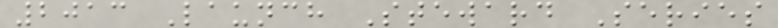2013 Launch Steward Series
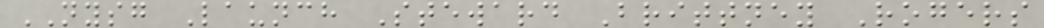NYSG Launch Steward Brittney Rogers
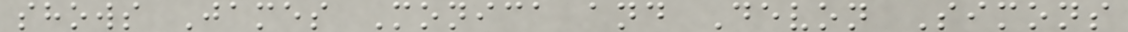shows James Monica and Devon Simons
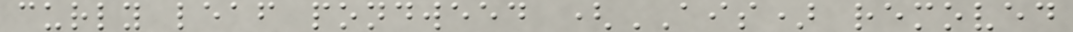curly leaf pondweed (AIS) removed
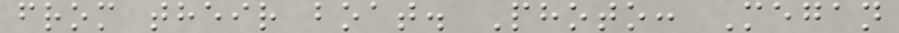from their boat. Photo: Megan
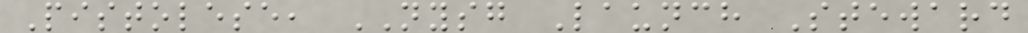Pistolese, NYSG Launch Steward
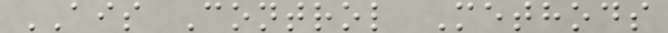AIS Control Methods
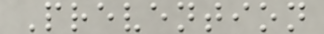Prevention
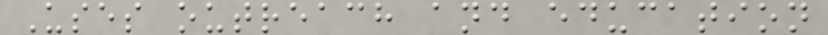Uses outreach and education
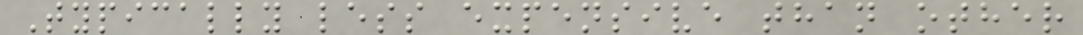Typically less expensive than other
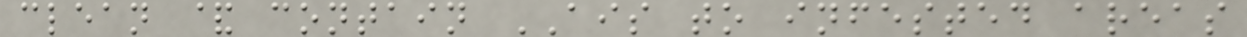clean & contain AIS to infested areas
